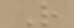R
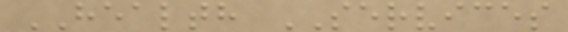HEALTH SERVICES
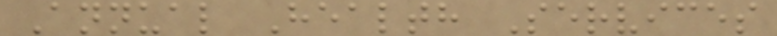Annual Health Services
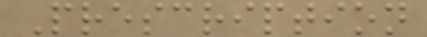Prescription
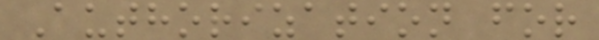Authorization for
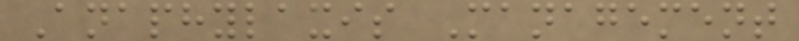Anaphylaxis Management
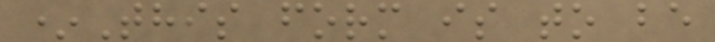*This form is to be
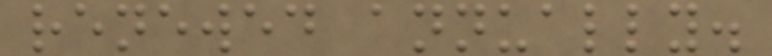renewed annually.
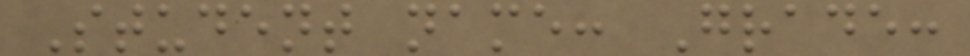Student name: Grade:
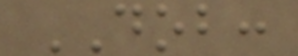DOB:
